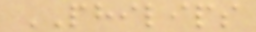PHILIPS
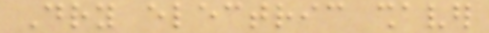Dry electric shaver
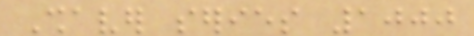Shaver series 1000
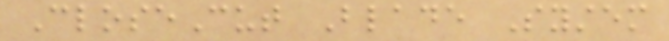CloseCut Blade System
